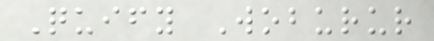Quify Woburur
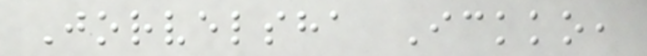Jorvelsha Ickko,
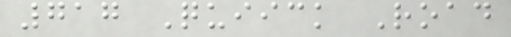717 Quiick Road
